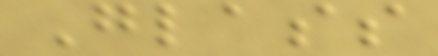Glass
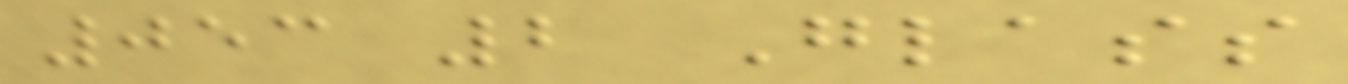053 2 Glass
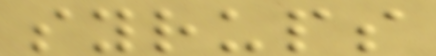syrups
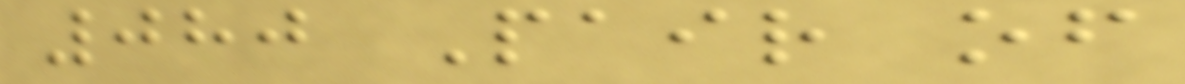080 Pair of
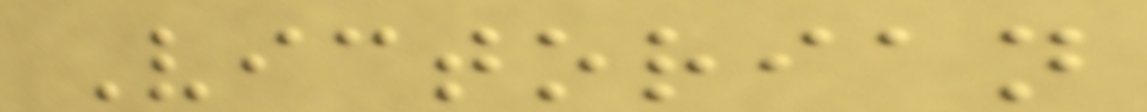Victorian
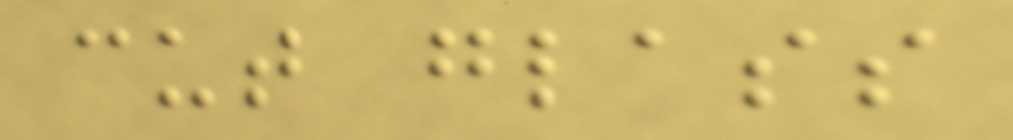cut glass
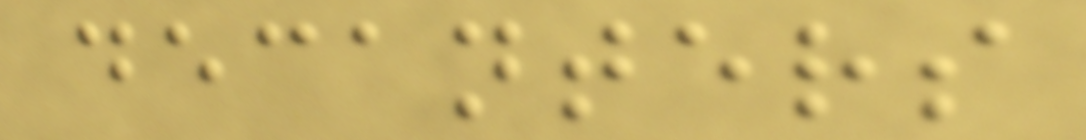decanters
